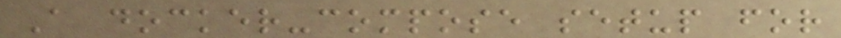A docker-compose setup for
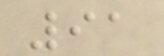91
